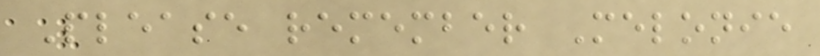Please remember Melonie
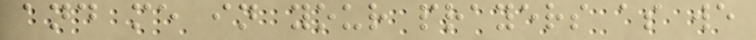and me in your prayers as we
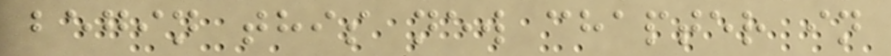begin this new chapter in
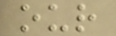our
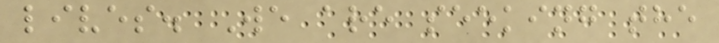lives. We are seeking the
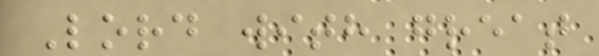Lord with great
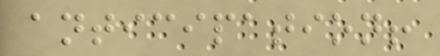anticipation!
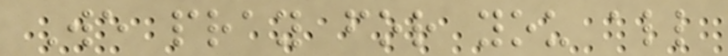We pray for you all
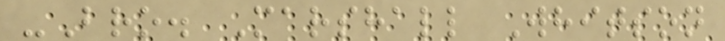-Bro. Marshall Whitson
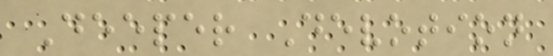Deeper Devotion
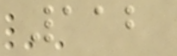112
